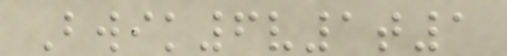Bwik6v1t1
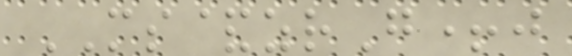MS&zrG+j
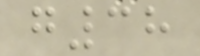g38
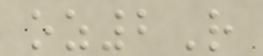oz2R
